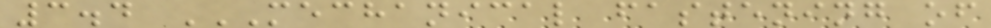3.4 MECHANICAL FASTENING OF
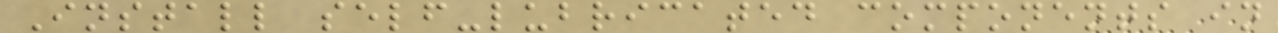Install self-lubricated components in
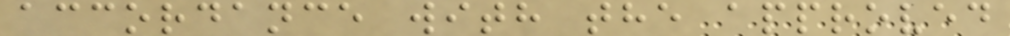accordance with the approved
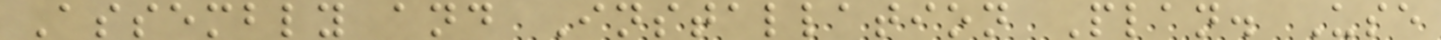Assembly and Installation Plan. Use
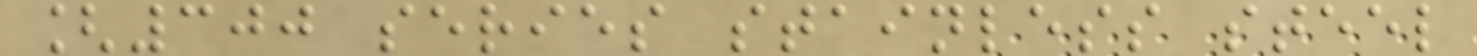[300 series stainless steel
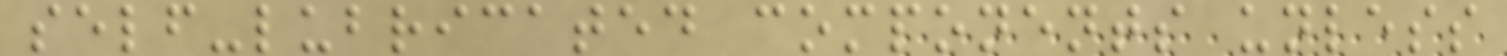self-lubricated components unless
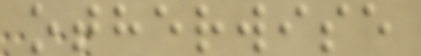otherwise
